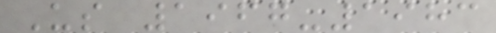Us 1967-1983
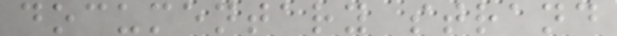documentary strand
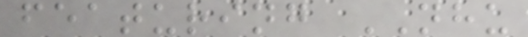featuring NHU
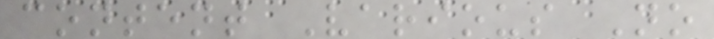content Various No
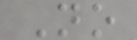No
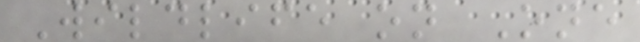Wildlife on One
